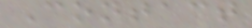Contact
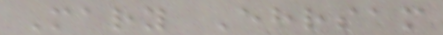Mary Ehrsam
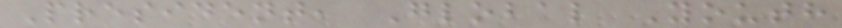President, Global Youth
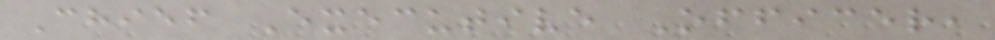Chief Executive Officer,
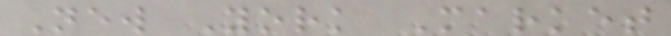New York Market
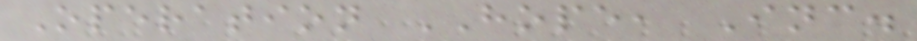Operation HOPE, Inc.
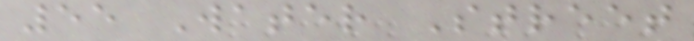55 Water Street
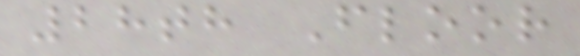28th Floor
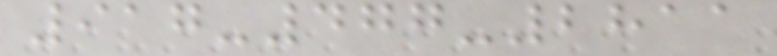917-477-2811
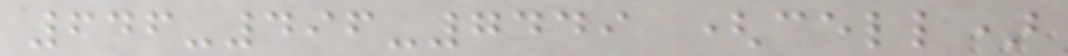646-496-7449 (cell)
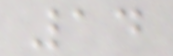14
